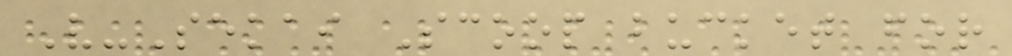V-Sekai Scoop bucket for
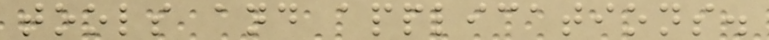tools and applications.
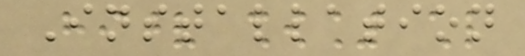Installation
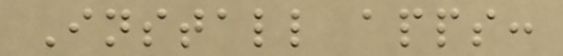Install apps:
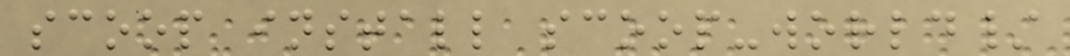scoop install scoop-world/
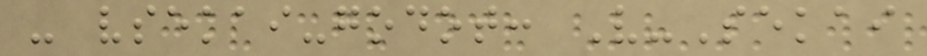- vsekai-godot: V-Sekai
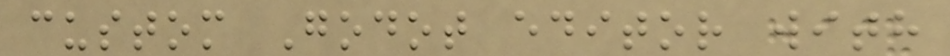custom Godot editor with
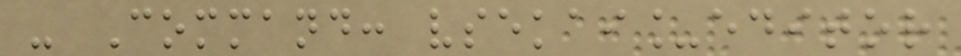- Command: vsekai_editor
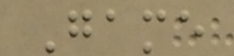Game
